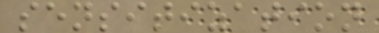sensitization
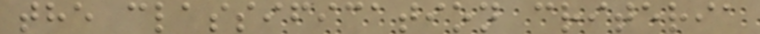the classification criteria
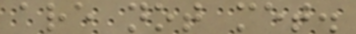are not met.
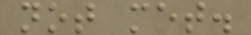not met.
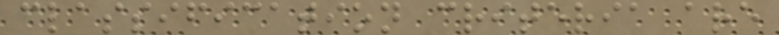classification criteria are
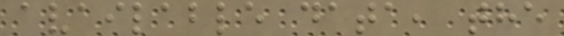available data, the
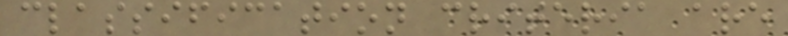classification criteria are
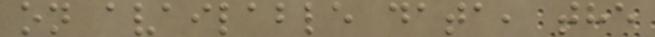on available data, the
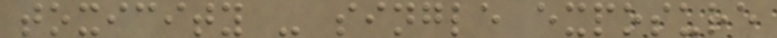toxicity - single exposure
